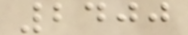2400
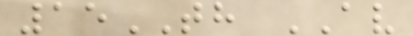15TH AV
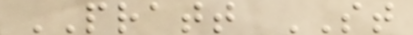PRATT ST
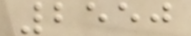2550
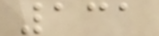131
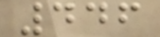446
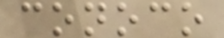conoco
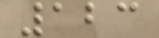123
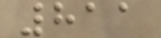811
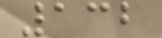132
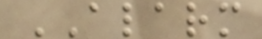ALARM
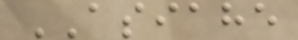ASIAHE
